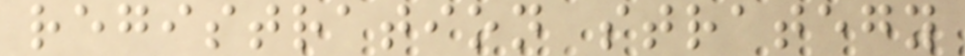registration strategy
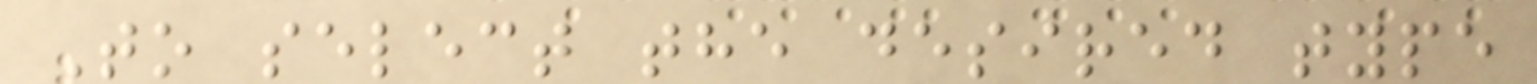To select the desired type
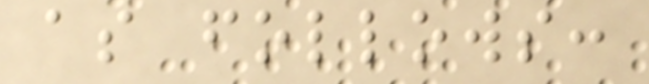as follows:
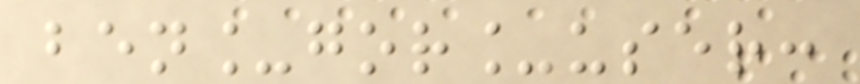ben_gor_user:
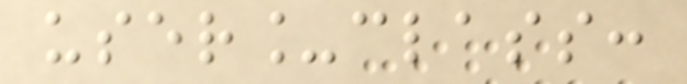user_class:
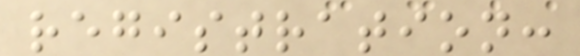registration:
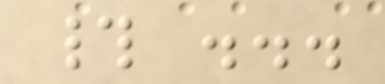# ...
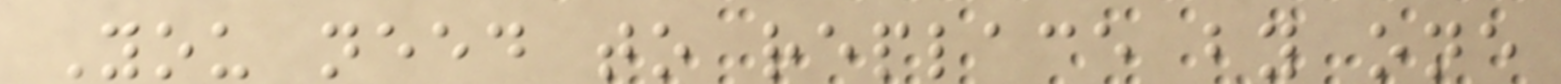You need to replace by one
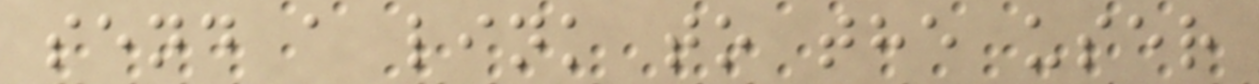send a link to the user
